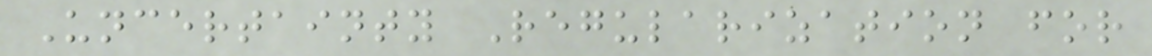Uncertainty Regularization for
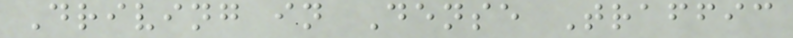Driving in Dense Traffic
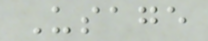Usage
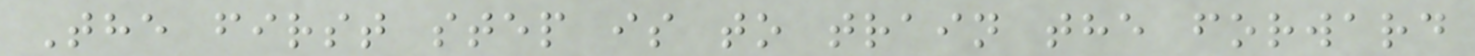The first step is to train the forward
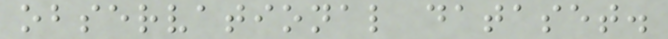observational dataset.
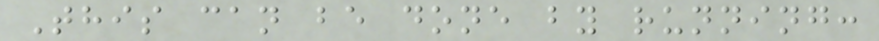This can be done by running:
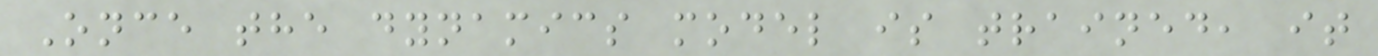Once the dynamics model is trained, it
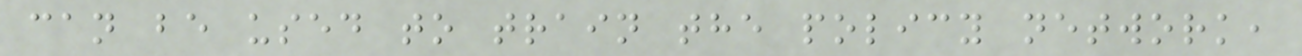can be used to train the policy network,
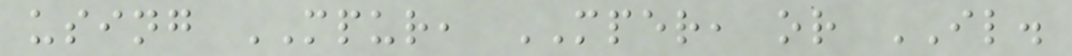using MPUR, MPER, or IL.
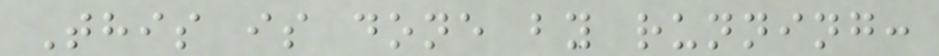This is done by running:
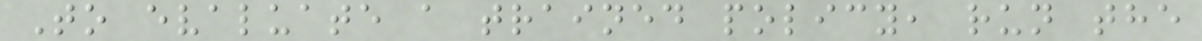To evaluate a trained policy, run the
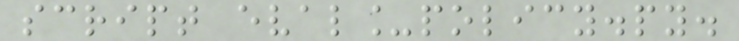script eval_policy.py.
